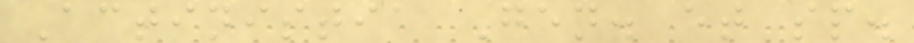Actinistia Gen. et sp.
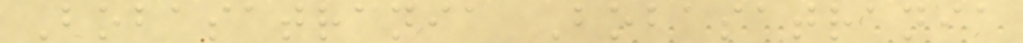Bobasatrania Bobasatrania
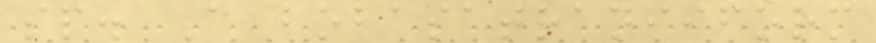sp. A bobasatraniiform
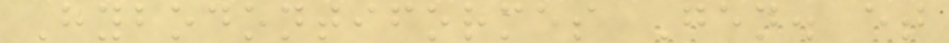Hybodontiformes Gen. et
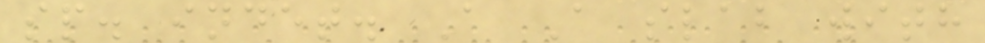sp. indet. A A slab with
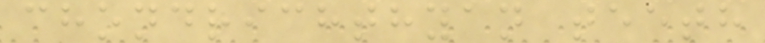chondrichthyan teeth
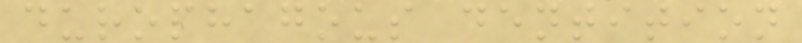durophagous dentition
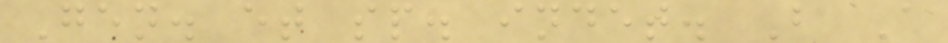Gen. et sp. indet. B A
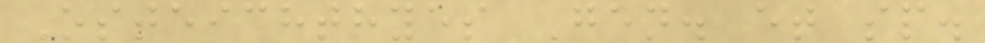Osteichthyes Gen. et sp.
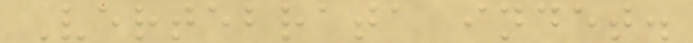Vertebrata indet.
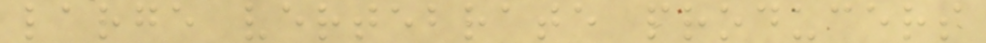large vertebrate producers
